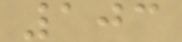103
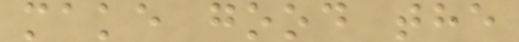make good the
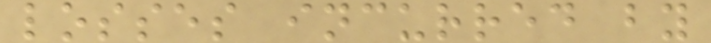losses incurred by
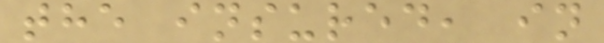the insured, in
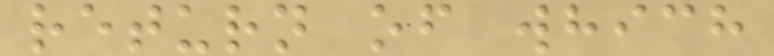return of which
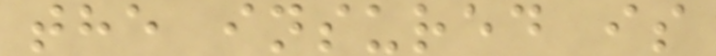the insured is
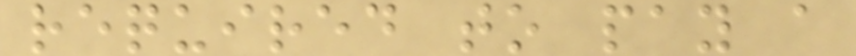required to pay a
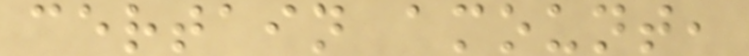certain amount,
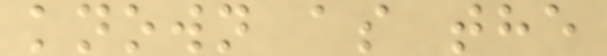known as the
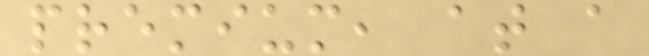premium, at a
